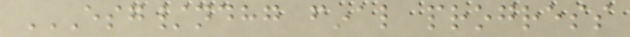ESG/NDHG FINAL PROGRESS
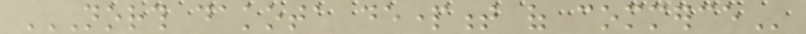NORTH DAKOTA DEPARTMENT OF COMMERCE
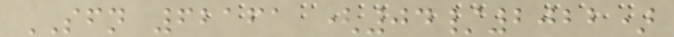SFN 62161 (04/2022)
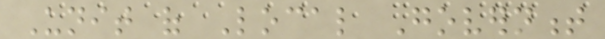Unit of Local Government
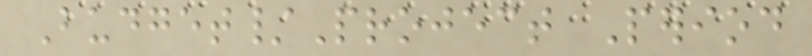Budget/Project Period
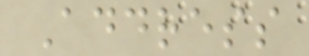Address
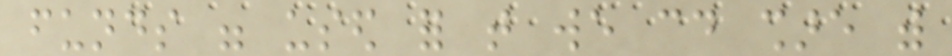funds were used for that we could share with
